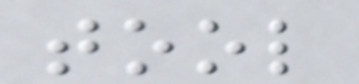tool
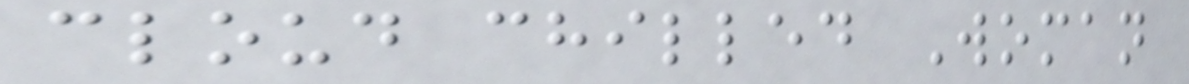cloud chilled Woman
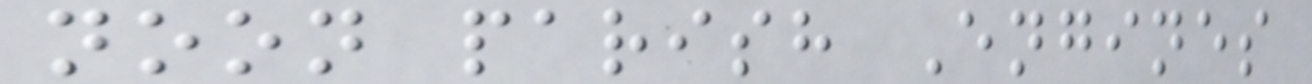noon parish Engines
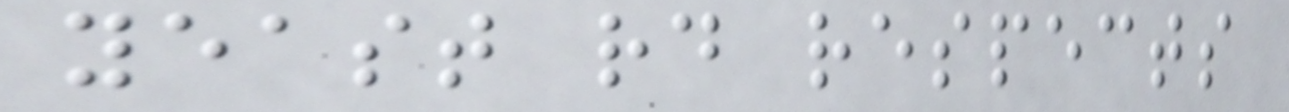yeast rd respects
